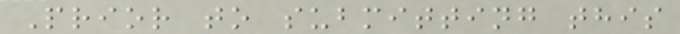Prior to submitting this
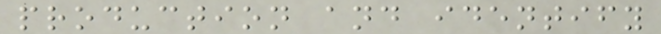production and identify
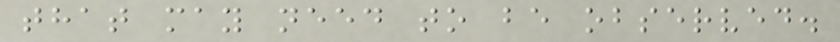that may need to be observed.
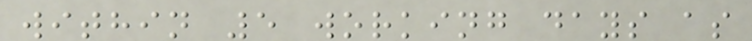within 5 working days as
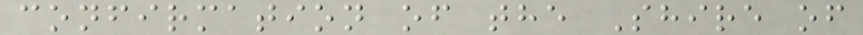confirmation of the Shire of
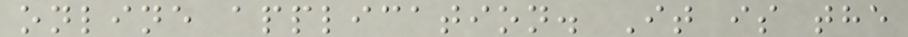online application. It is the
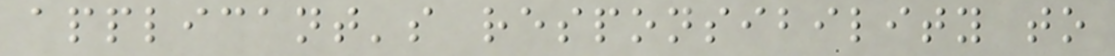applicant's responsibility to
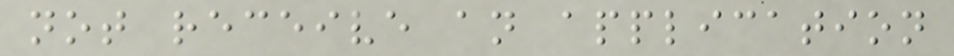not receive an application
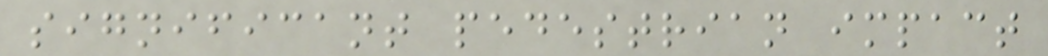significant pedestrian impact
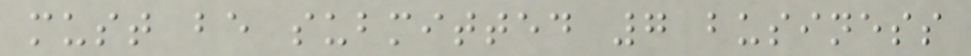must be submitted 7 business
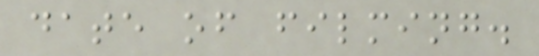date of filming.
